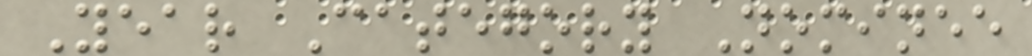Year Category Nominee
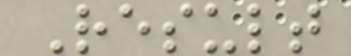Result
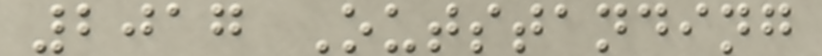2017 Outstanding
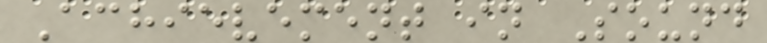Achievement in Sound
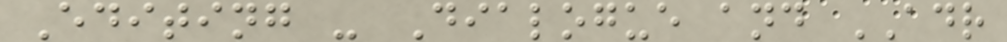Editing - Dialogue and ADR
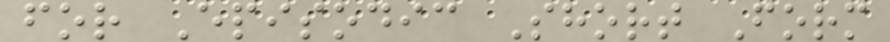for Episodic Short Form
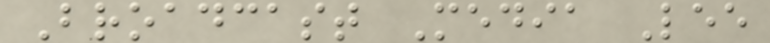Broadcast Media Lee
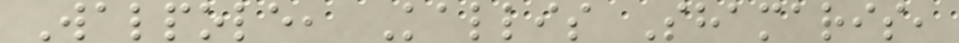Walpole, Kallis Shamaris,
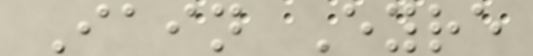Iain Eyre
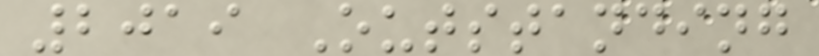2019 Outstanding
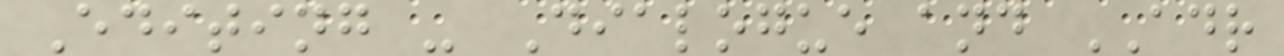Editing - Dialogue and ADR
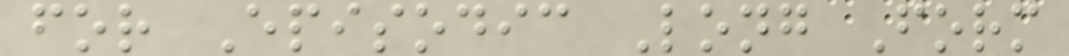for Episodic Long Form
